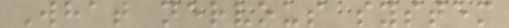What nervous system
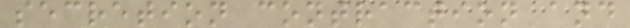secretion contraction and
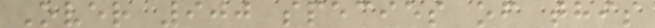Over 900 species of this
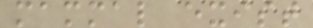mammal exist
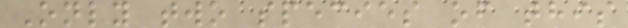Only two species of this
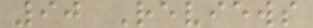90 Reviews
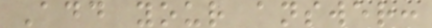Add your answer:
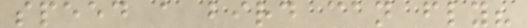speed a bird can fly?
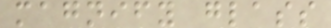magnify glass
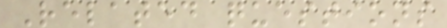Related questions
